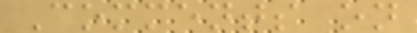Comments on
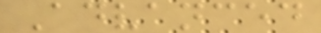Advanced
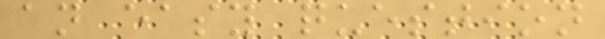an easy question
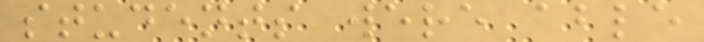students were able
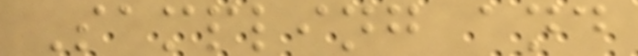Sampling and
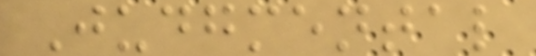Judgmental
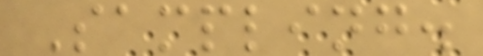Sampling.
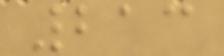213
